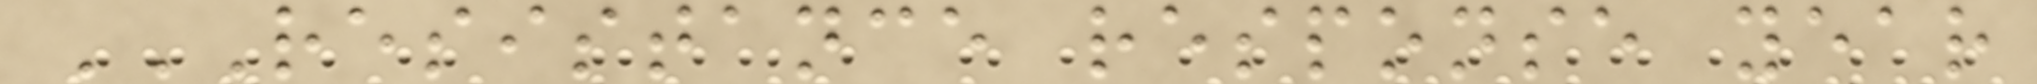RESISTANCE RESPONSE YEAR
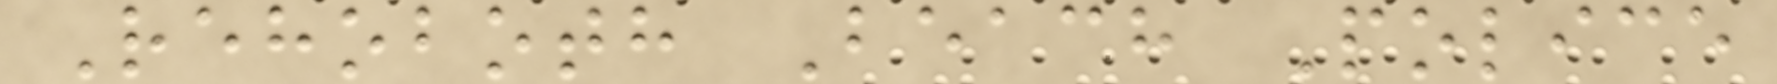Rehoboth Beach Police
